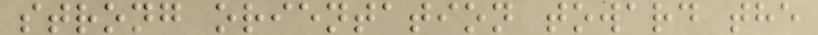strong orientation toward the
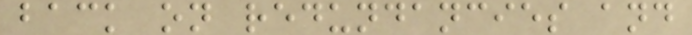back on redundancies and
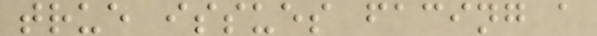true issues facing a
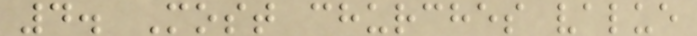4. Most churches value
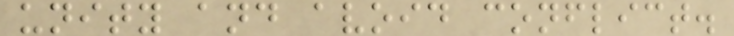unity and avoid conflict.
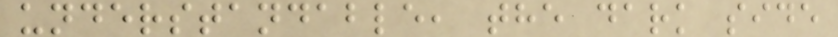understandable, the dark side
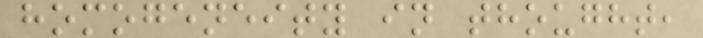homogeneity in thought,
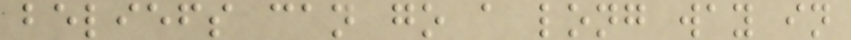beliefs can go a long way in
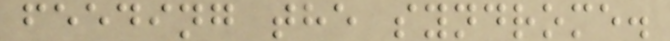feeding the syndrome.
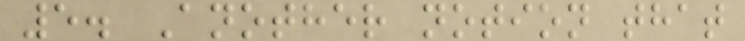5. Another notion that
